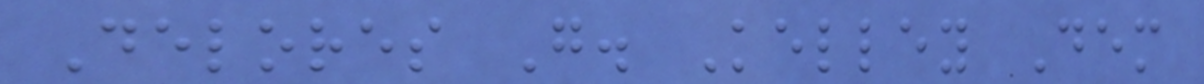Delores G. Kelley Dem
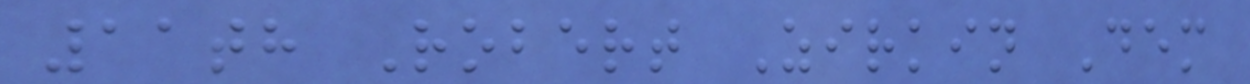11th Robert Zirkin Dem
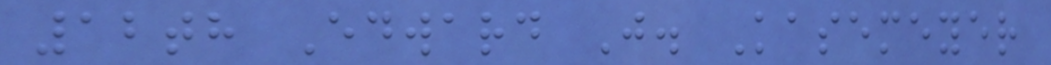12th Edward J. Kasemeyer
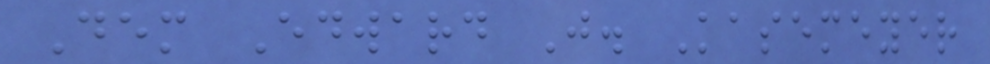Dem Edward J. Kasemeyer
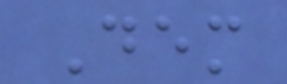Dem
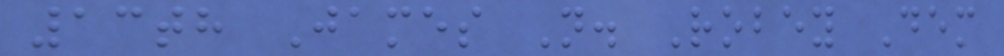13th James N. Robey Dem
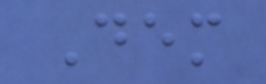Dem
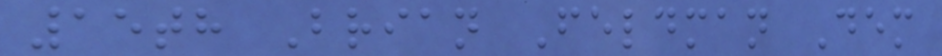15th Brian Feldman Dem
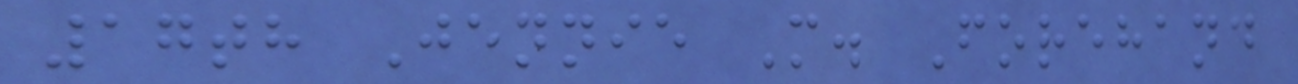17th Jennie M. Forehand
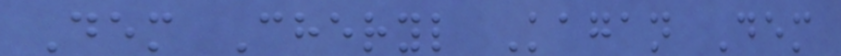Dem Cheryl Kagan Dem
